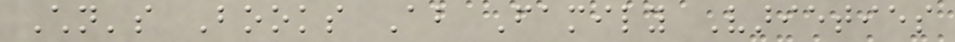Children's Books About Family Varieties
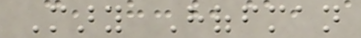Mary Hoffman
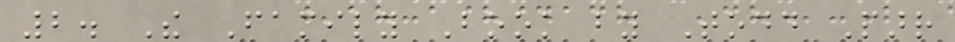2. The Family Book by Todd Parr
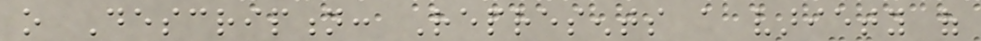o Description: Represents a variety of
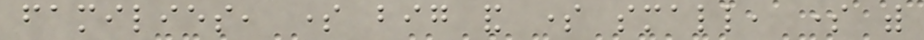families, some big and some small, some with
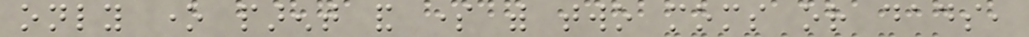only one parent and some with two moms or dads,
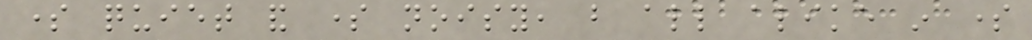some quiet and some noisy, but all alike in some
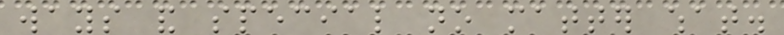ways and special no matter what.
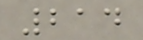214
